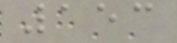153
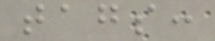tags:
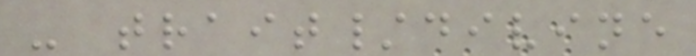- trait/divine
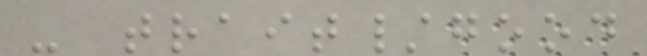- trait/good
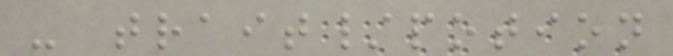- trait/potion
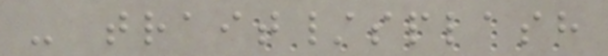- trait/splash
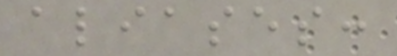aliases:
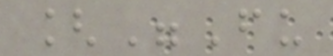["Fu
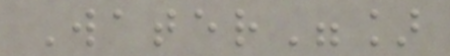Water"]
